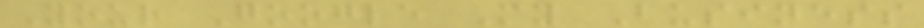Your Google My Business
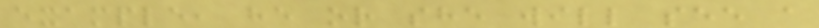example, he or she will see a
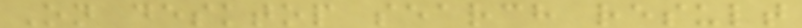On desktop search result
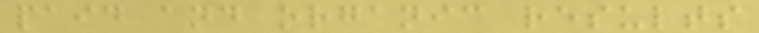paid and organic results
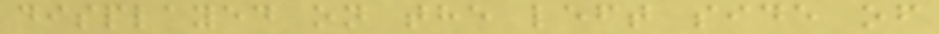displayed on the left side of
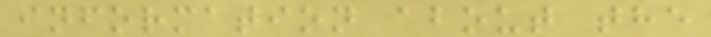information about the
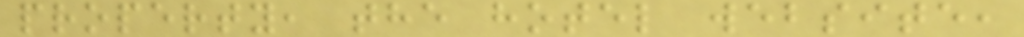property, the hotel website,
